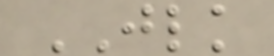JLK
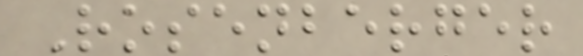Rosenberger
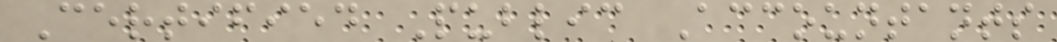Certified Public Accountants
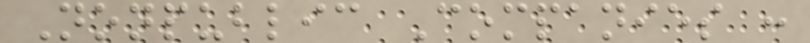Nonpublic Companies :
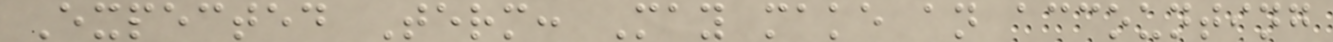Expected Term: May make an accounting
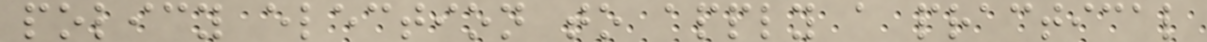policy election to apply a practical
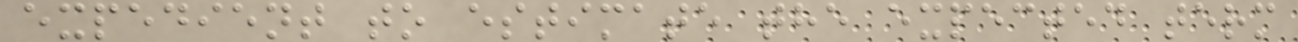expedient to estimate the expected term
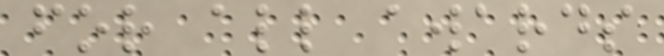for all awards
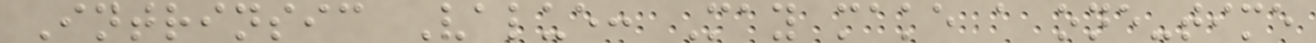Intrinsic Value: May make a one-time
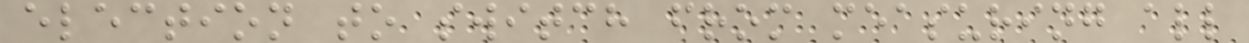election to switch from measuring all
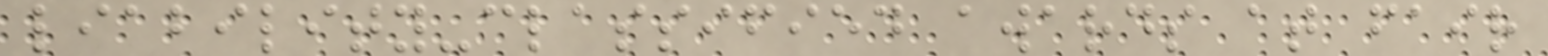liability-classified awards at fair
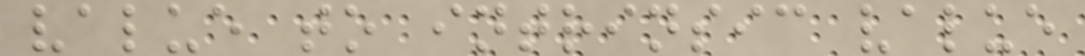value to intrinsic value
